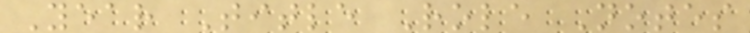Year Title Role Notes
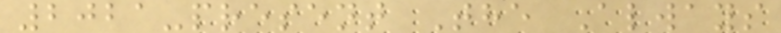2021-present The Always
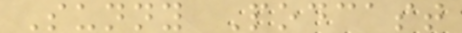Sunny Podcast
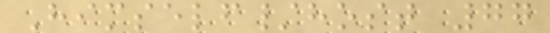Himself/host 77
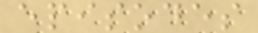episodes
